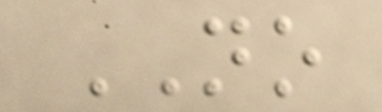NO
